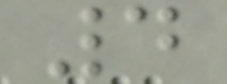4
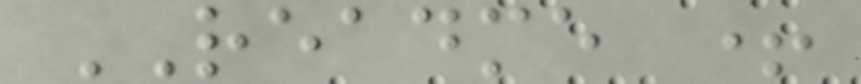README +
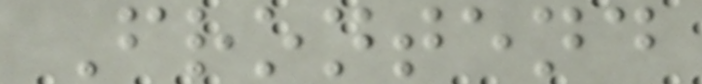Frontend
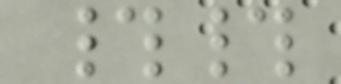##
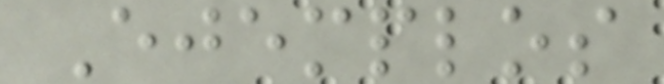Ejemplos
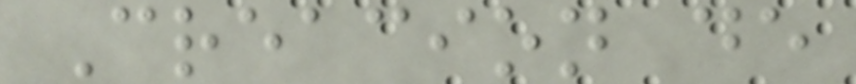Creacion de
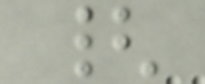{
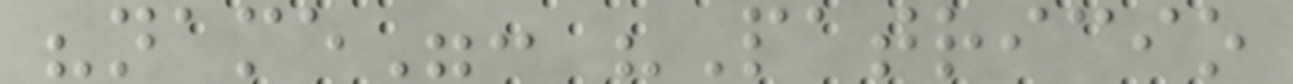"name": "Patricio
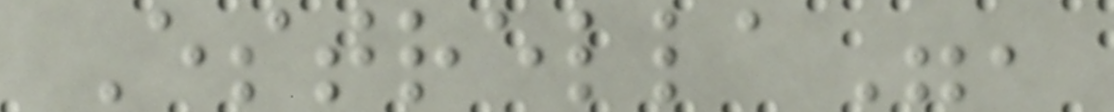Estrella",
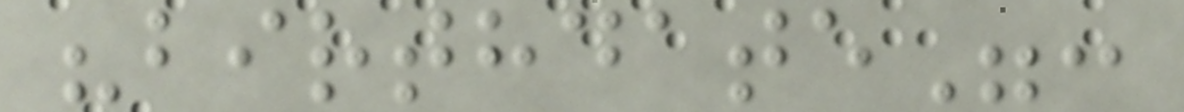"birthdate":
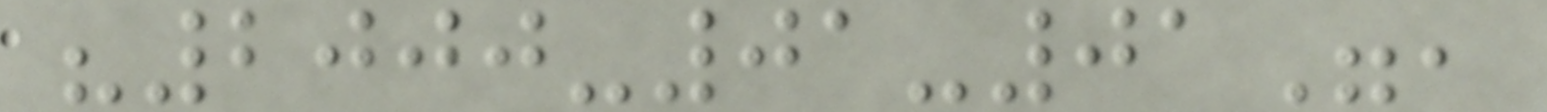"2000-01-01",
